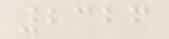2326
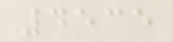4535
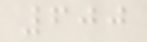600
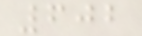602
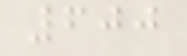600
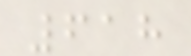618
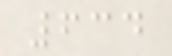634
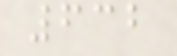632
